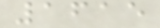1615
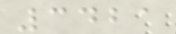3421
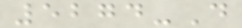5274-D
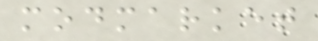modmarket
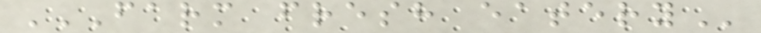FARM FRESH EATERY
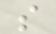s
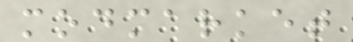modmarket
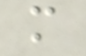m
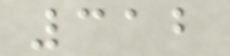312
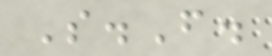S.F.
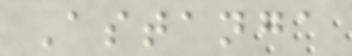Astanga
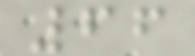66
